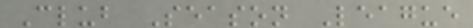Club Season League
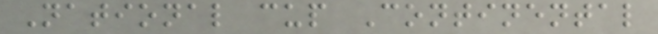National cup Continental
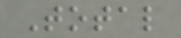Total
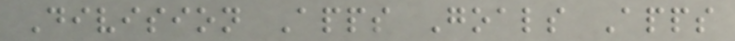Division Apps Goals Apps
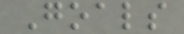Goals
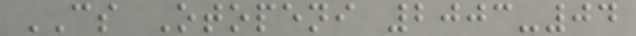CS Otopeni 2003-04
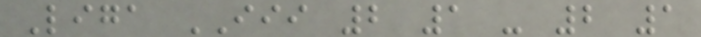Liga III 2 1 - 2 1
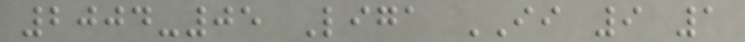2004-05 Liga II 9 1
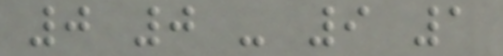0 0 - 9 1
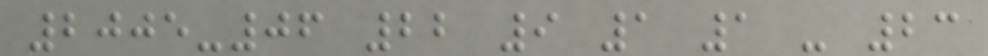2005-06 22 9 1 1 - 23
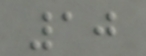10
